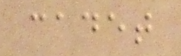cadet
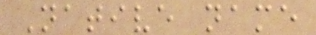Native name
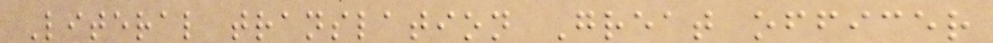Literal translation Great officer
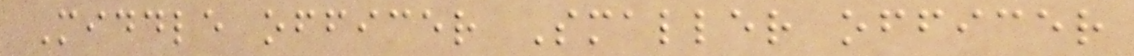Middle officer Smaller officer
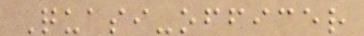Quasi-officer
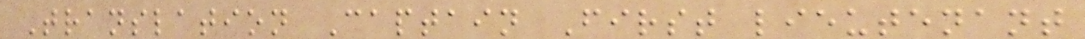Translation Captain First lieutenant
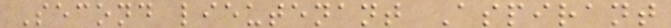Second lieutenant Aspirant
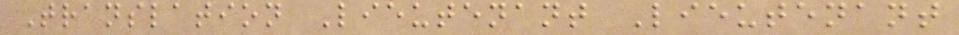Translation Lieutenant Lieutenant
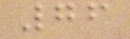76
